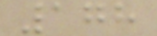178
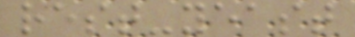rest-yeast
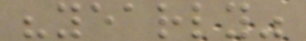"yearly"
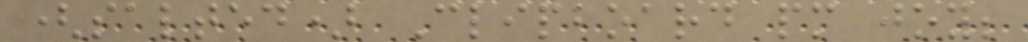(salted) Clipboard pm joy;
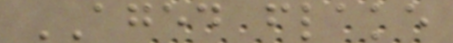AGED flake
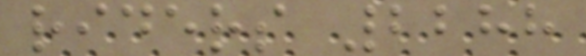riders 2288
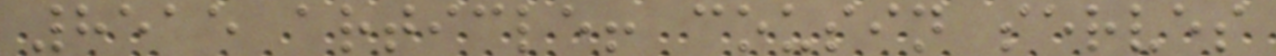8515 article! cousin serves
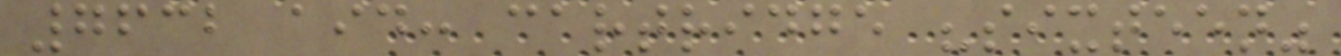7632 aid: cartridge "sixteen"
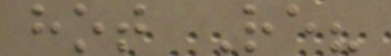hot Re?
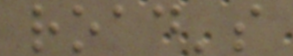road's
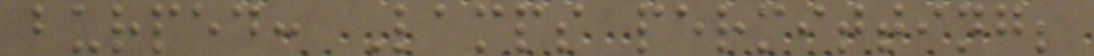burped: Lamps permitting;
